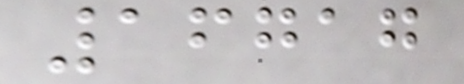16717
